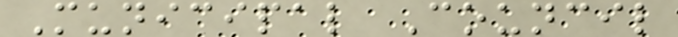Municipal Council
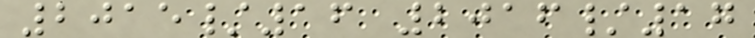2015/16 2016/17
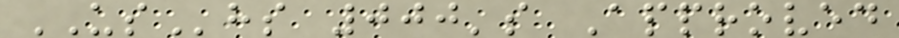UShs 000's Approved
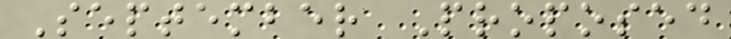September Proposed
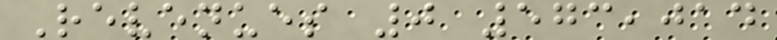Revenues 0 573,014
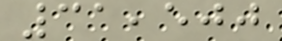31,500
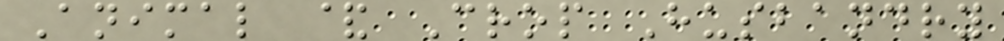Animal & Crop Husbandry
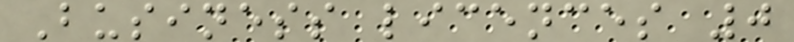Business licences 0
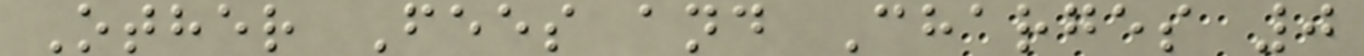Other Fees and Charges 0
